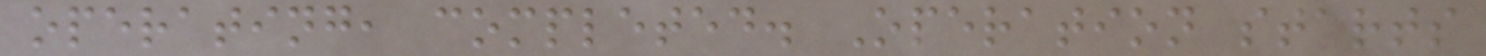operating, completed. Operation starts
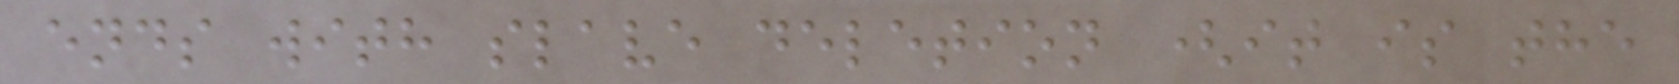ends with slave deletion (it is the
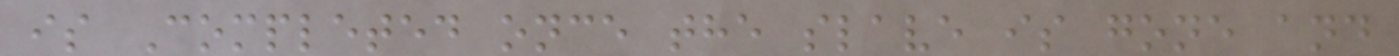is Completed once the slave is gone and
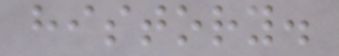history.
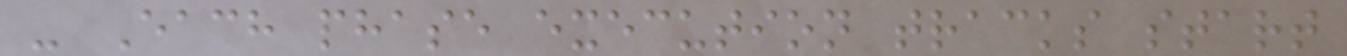- Each phase execution tracks start
